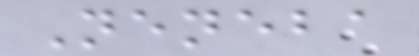Neneba
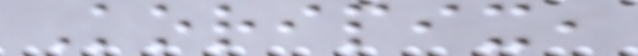Koripix,
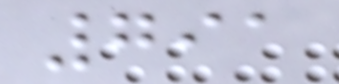791
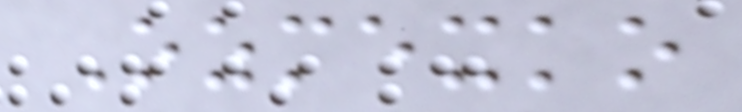Ozmexko
